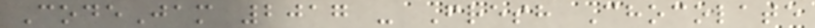CodeJam 2017 - Fresh Chocolate
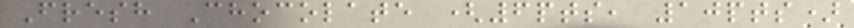Fresh Chocolate (6pts, 10pts)
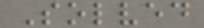Solved
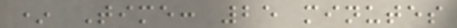* Time: 25 minutes
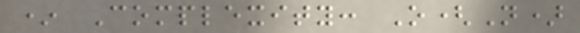* Complexity: O(N)
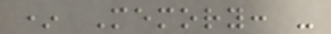* Memory: -
